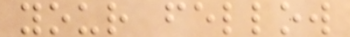your fellow
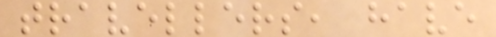travellers, have
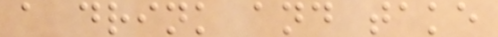a drink and take
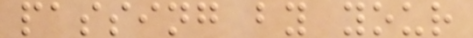passing by your
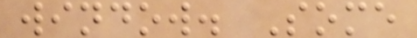window. Some
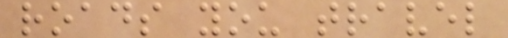roads you travel
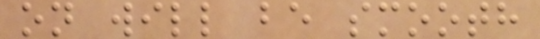on will be smooth
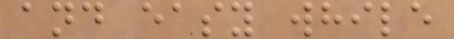and easy while
